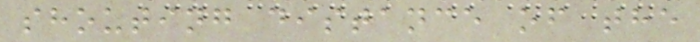shouting distance of the
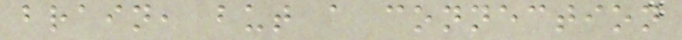brain, but a connection
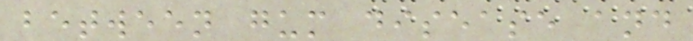between gum disease and
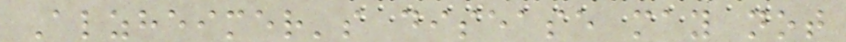Alzheimer's disease may not
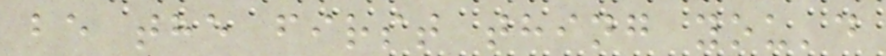be the first thing you'd
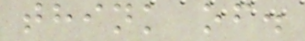think of.
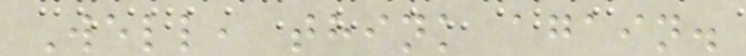Well, think again.
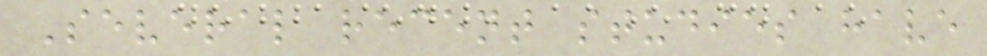Several recent studies have
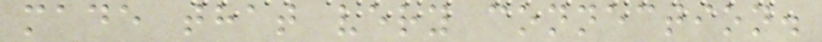made that very connection.
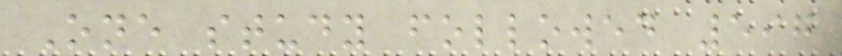One study followed 597
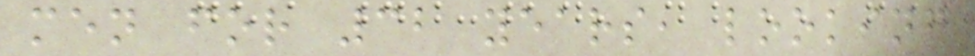men for 32 years, looking
